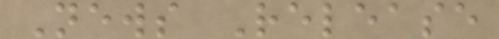News Release
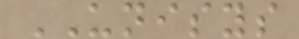UNISYS
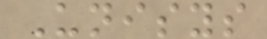Unisys
